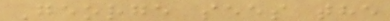George sees the
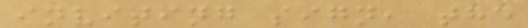inviting sign, the
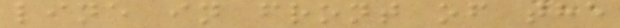line in front of the
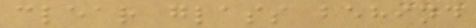clear glass behind
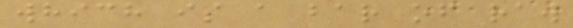which is a bar of raw
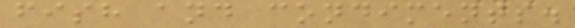fish and condiments.
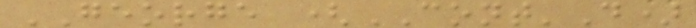GEORGE (CONT'D)
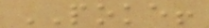POKE!
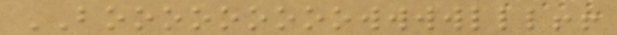BOOOOOOOOOWWWWLLL!!
